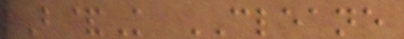B&K CLEANE
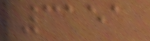3151
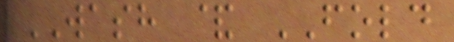WASH & FOLD
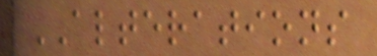ALTERATIONS
